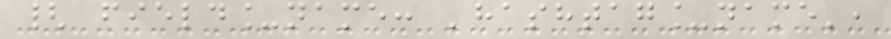{ field_name: 'hashtag_name',
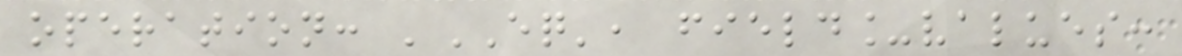operation: 'EQ', field_values:
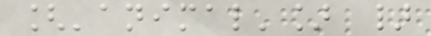['animal'] }
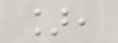],
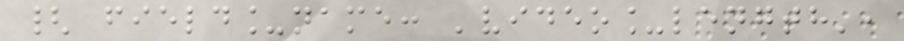{ field_name: 'video_length',
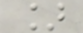]
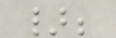};
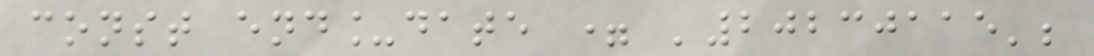const end_date = '20230115';
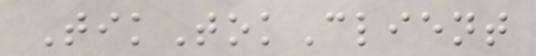TikTokClient
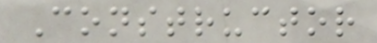Constructor
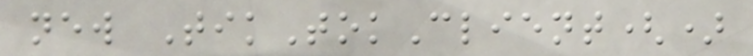new TikTokClient()
